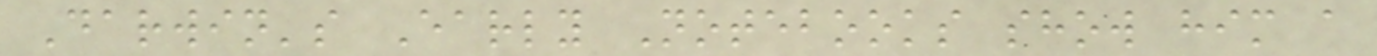Darwin's Early Notebooks show him a
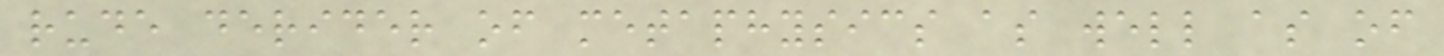rude derider of metaphysics as well as of
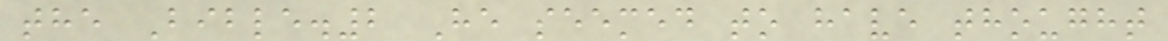the Bible.2 He seemed to have thought
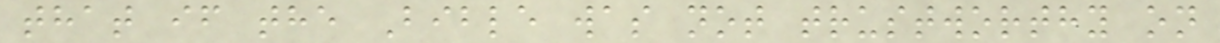that if the Bible was not trustworthy on
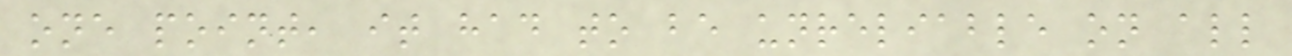one point, it had to be unreliable on all
